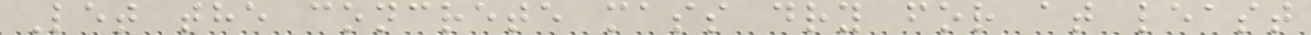Let the concrete mass dry for at least
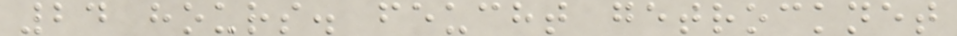24 hours. feucht getrocknet
